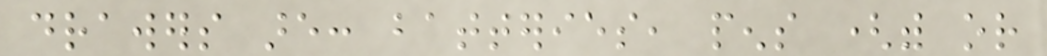drawers are: batteries, pens (with or
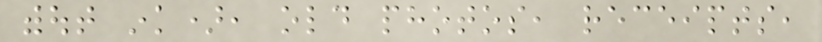without ink), old photos, receipts,
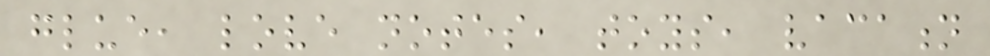glue, love notes, toys, vacation
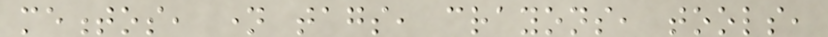mementos, name tags, crayons, tools,
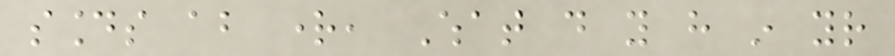sounds about right, What do you have in your
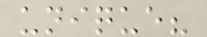unique?
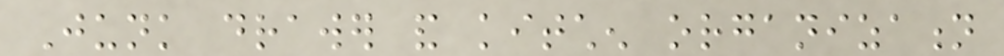Junk drawer and kitchen organization
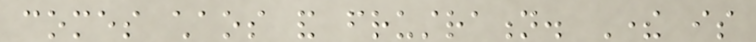comes chaos and frustration. There is
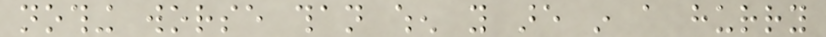nothing worse than when you are in a hurry
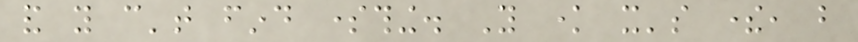and you can't find something. You know it's there, but
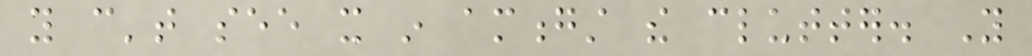you can't see it in amongst the clutter. You
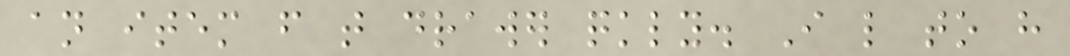an item from that drawer quickly. I like to have
